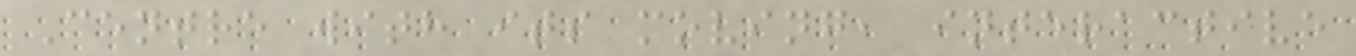Centre with its moving, interactive
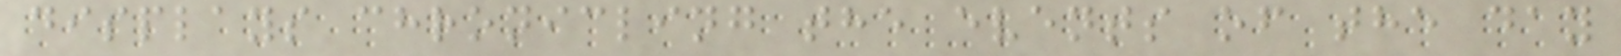displays chronicling the events of the day
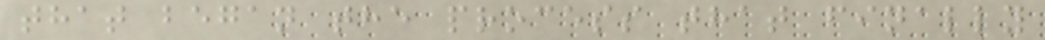that began the process that finally
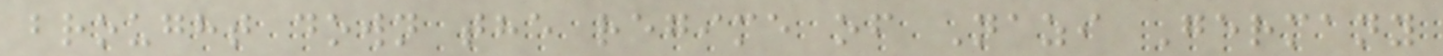brought down the regime of Nazi Germany
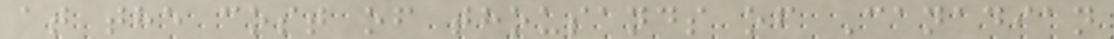at the cost of thousands of Canadian
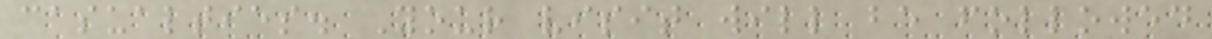casualties. Your visit will be followed
